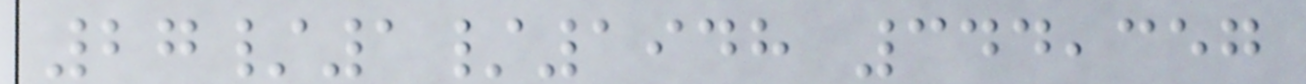27/1/1948 344,357
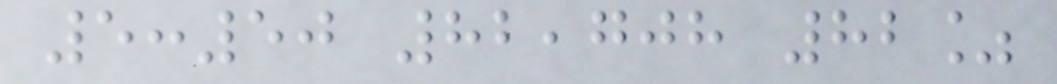5:50 82,708 82%
